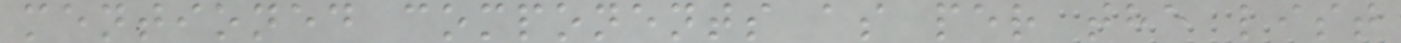mentioned components as per the list
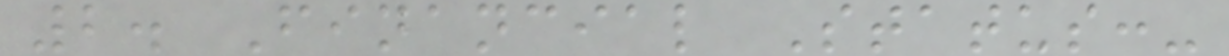2. Financial Status:-
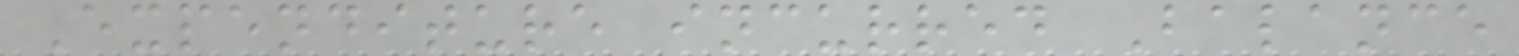Expenditure incurred Balance
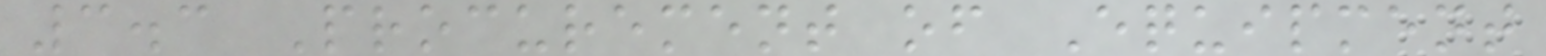3.3 Procurement of Equipment
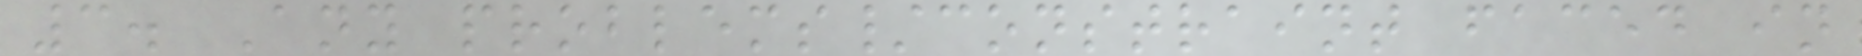3. Any problems/constraint faced in
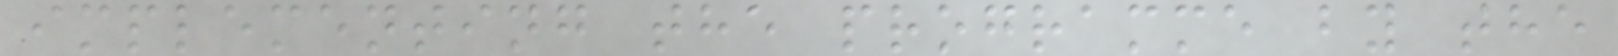implementing the programme by the
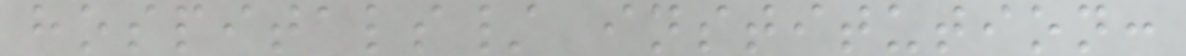hospitals/ institution:
